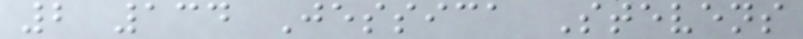2 134 Jessica Stevens
